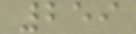259
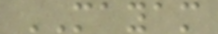MAYAM
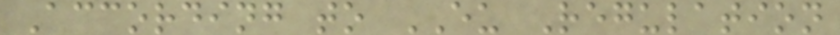According to EU Regulation
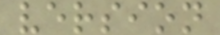version
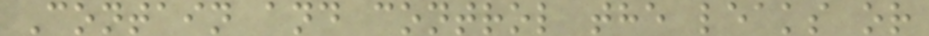Contain and control the leaks or
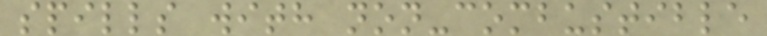spills with non-combustible
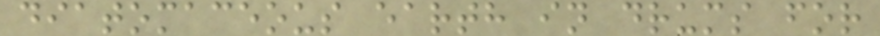diatomaceous earth in drums for
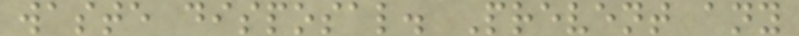waste disposal. Prevent any
